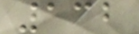132
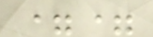==
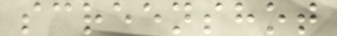screenshot
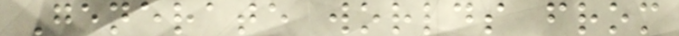Generate worlds from
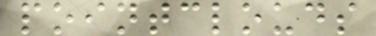pointclouds
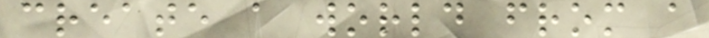create a world from a
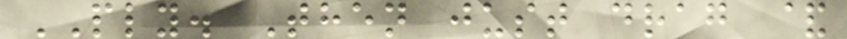PLY. Then just drag &
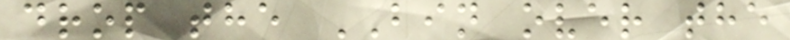drop the BIN over the
